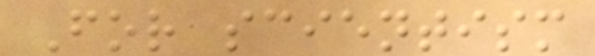For scientism
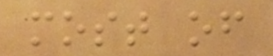most of
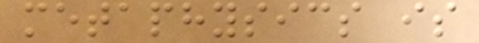metaphysics is
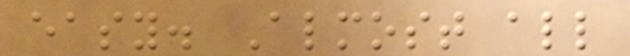easy. Almost all
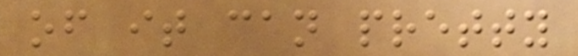of it can pretty
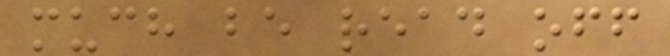much be read off
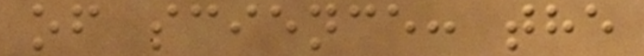of science: the
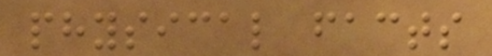physical facts
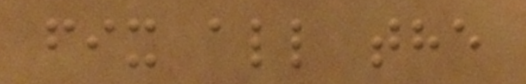fix all the
